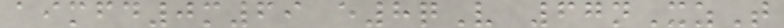aimfd0m69 e8qV 67nXzT
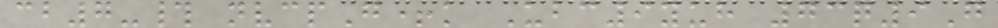cb7-# nvcpG+k Ubc9yuh 73q9G
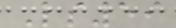Ls59
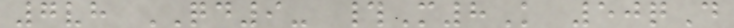7vh QD9- #M8K 50qD
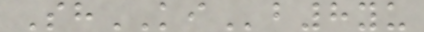ShKIb8yu
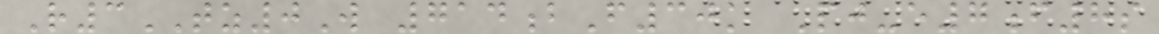R3TZ0W 714bF30k Pj-e7f8s
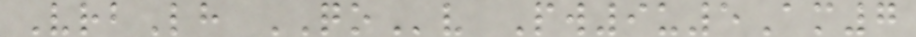VrbLh QOv Pw9u5Am7
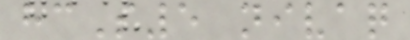hcS5 nivaq
